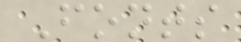Fonts
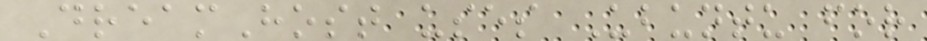DreamHost uses Ubuntu for
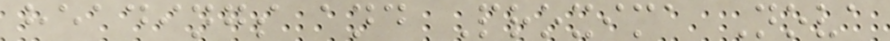headings and Proxima Nova
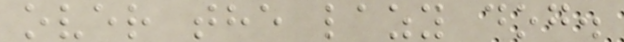over the lazy dog.
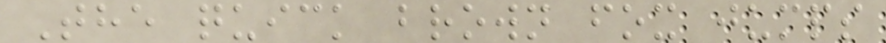The quick brown fox jumps
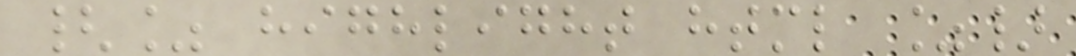{% highlight html %}
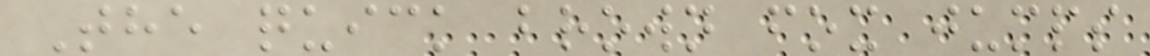The quick brown fox jumps
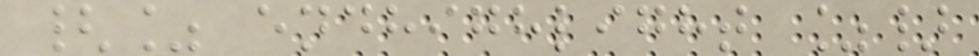{% endhighlight %}
